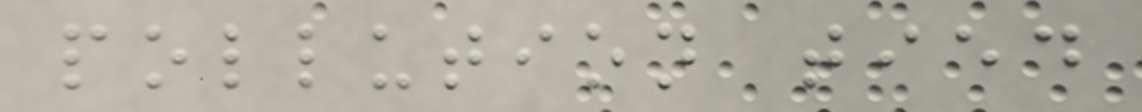pollution tied
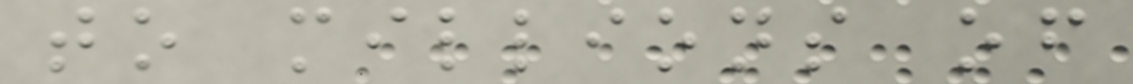to millions of
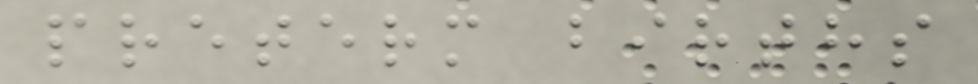preterm births
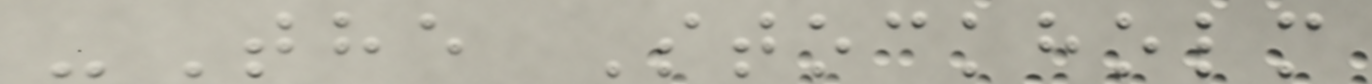-The Stockholm
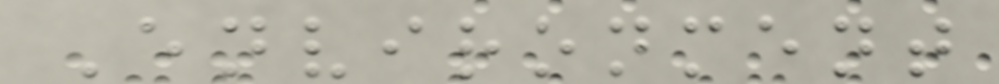Environment
